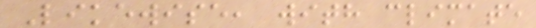Likewise, with climate
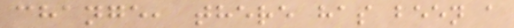change, there has been a
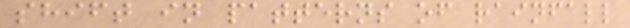shift in patterns of rainfall
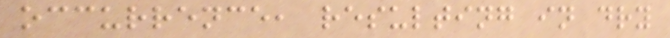occurrence, resulting in dry
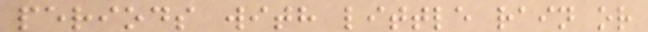periods with little rain or
